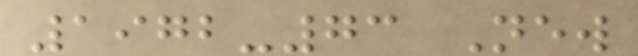1972-73 New
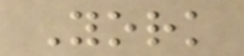York
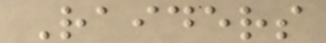Raiders
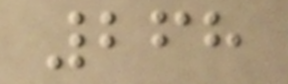268
